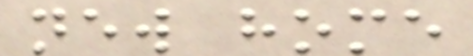new home
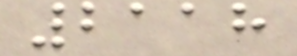2118
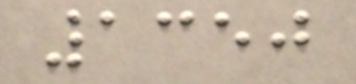1350
